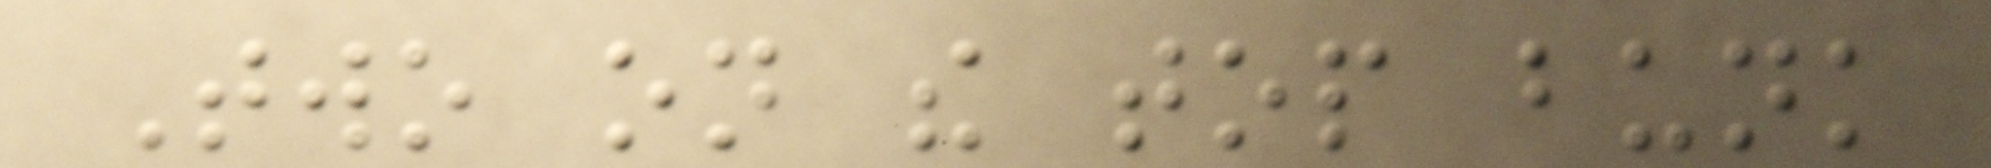Two on the top bunk
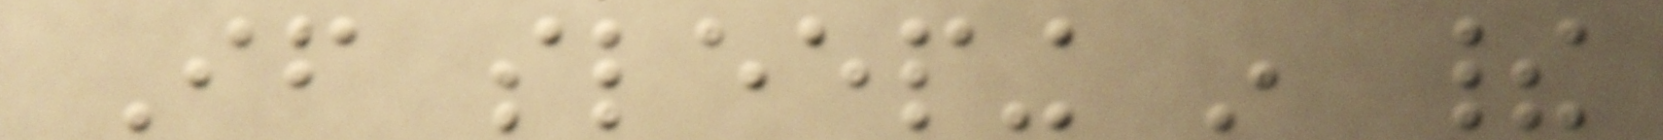If sleeping in their
